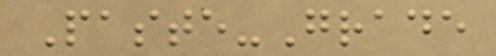Paste-Grade
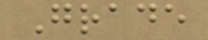Grade
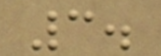3.
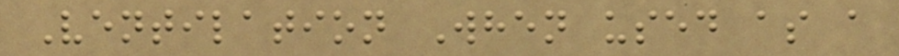Ventilation When used as a
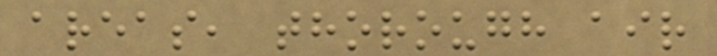areas, thorough air
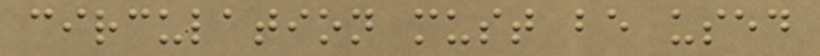circulation must be used
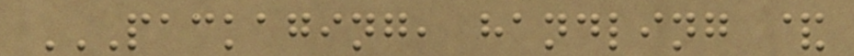PACKAGING, HANDLING &
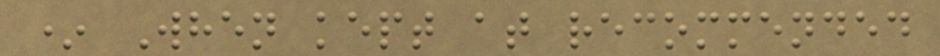* When kept at recommended
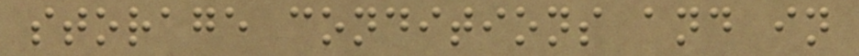storage conditions and in
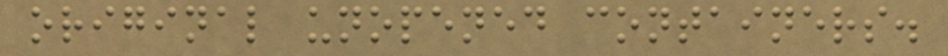original unopened containers.
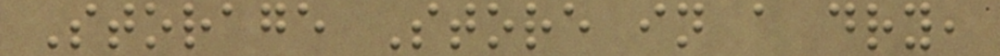Storage Store in a dry,
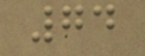74
